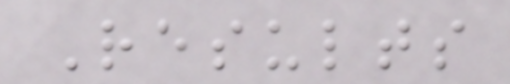Results
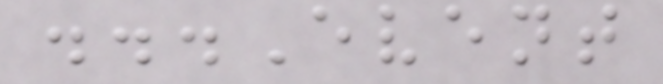...Event
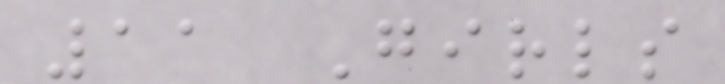11 Girls
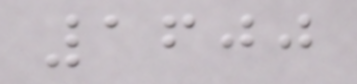1600
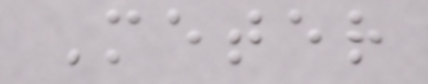Meter
